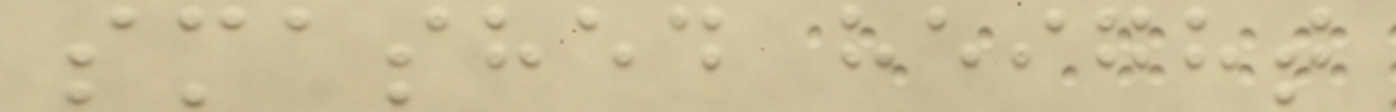smashed height
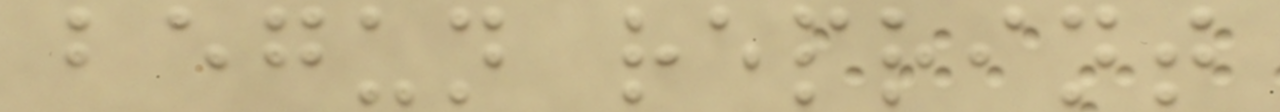begun reprint
